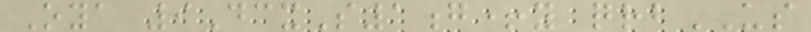Oya 9DcxS1g+y qrbUS
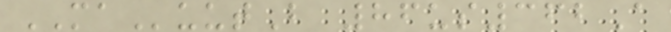MAuutB 86us362A
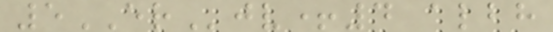5ERjv+4 albh
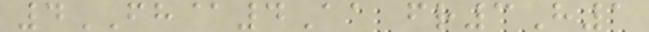4FH@4Aa fr3H1
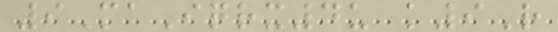9MaIqrx4u k9R
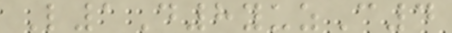L1D8yuzC4
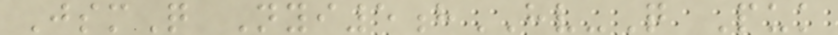JsmQ Nyi5hHV-Q Puk
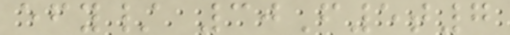efy/ 30F5t7
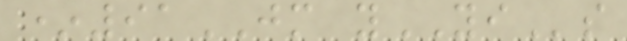*91JM yYIs
